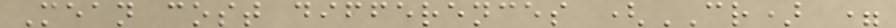Mean cost differences (CR) =
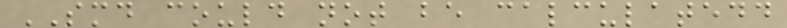SMD could not be calculatedd
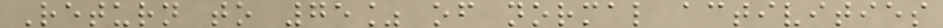Return to 75% of normal activities
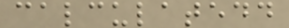calculatedd
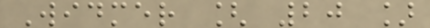Widmer [ 20 ]
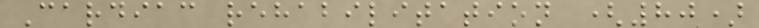Cardiac rehabilitation (80)
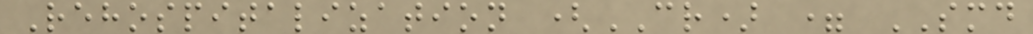Rehospitalization (CR) = SMD
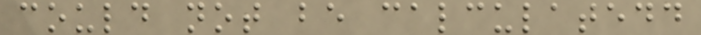could not be calculatedd
